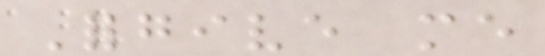Forgive me
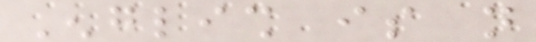English is not
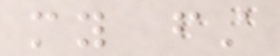my first
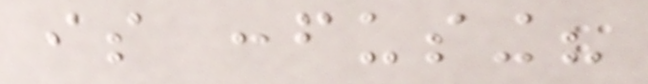is confusing?
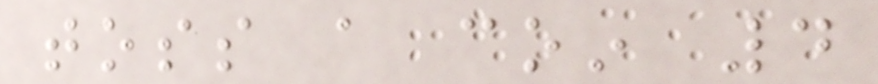toss a coin 4
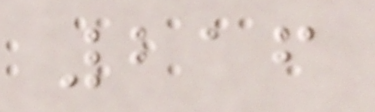216
